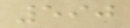590
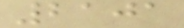2101
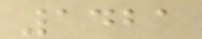1421
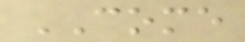COME
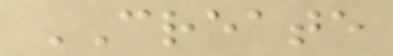CREATE
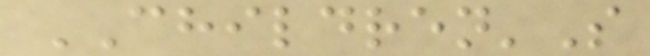CHILDREN'S
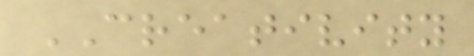CREATIVITY
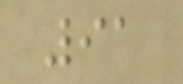91
